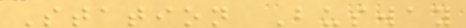Station Busway
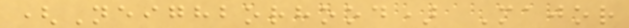(Neighborhood) Major
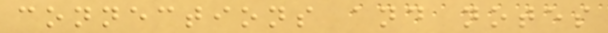connections and notes
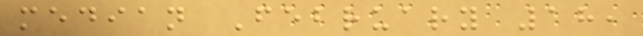median February 18,
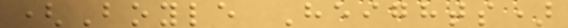(Boyle Heights)
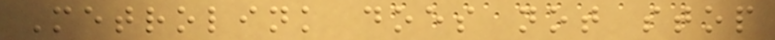Metrolink does not stop
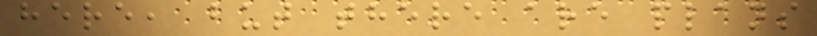here, but there are plans
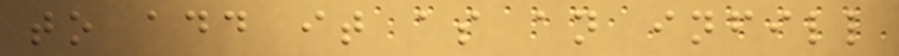to add it as an infill
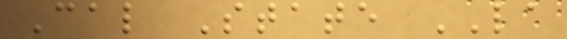Cal State LA
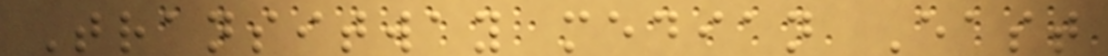Transitway median East
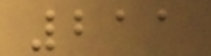211
